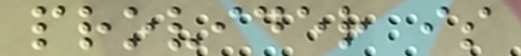provider is
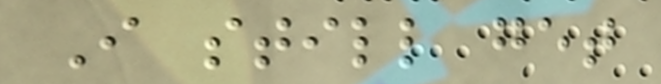I still get
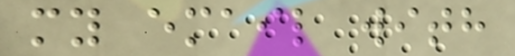my email with
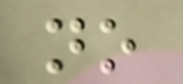no
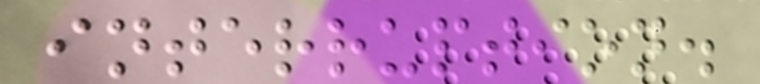interruption.
